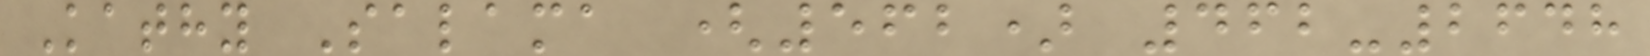Kathy Salama (562) 462-2648
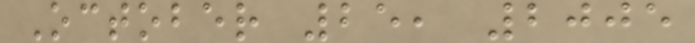October 25, 2005
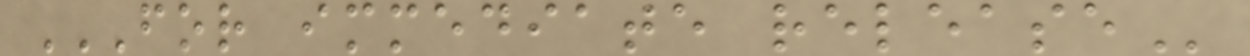FOR IMMEDIATE RELEASE
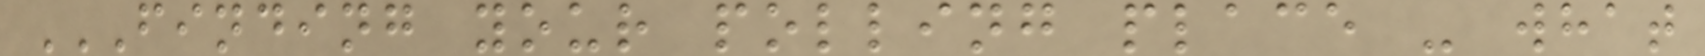FINDING YOUR POLLING PLACE - WHAT
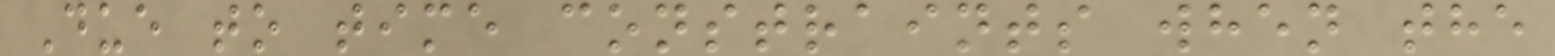Due to time constraints when the
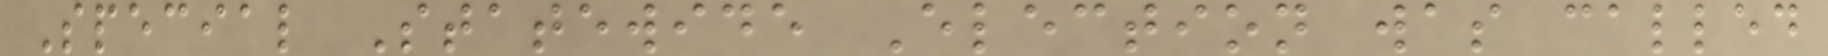Special Statewide Election was called
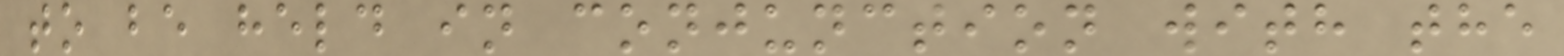to be held in conjunction with the
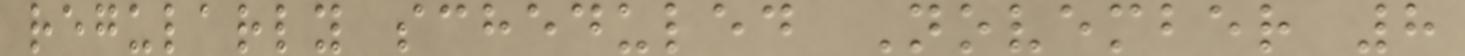regularly scheduled November 8
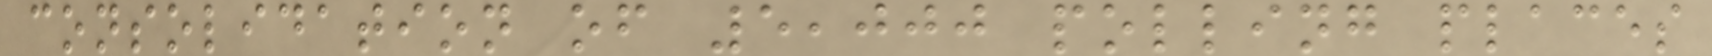consolidation of 5,000 polling places
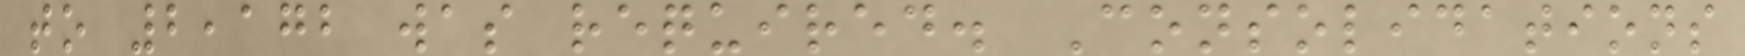to 2,172 was required. Consolidations
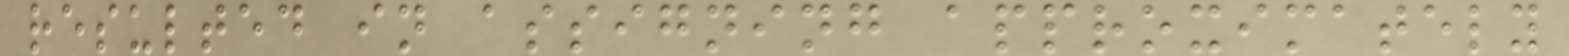resulted in assigning approximately
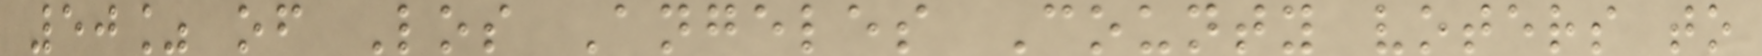50% of Los Angeles County voters to
